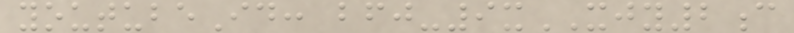youtubeId: bfj-9xXJY2c
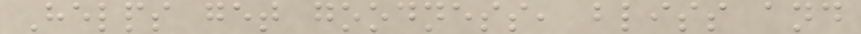Helps get goodness, bliss and
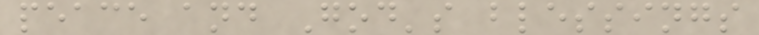peace and God's blessings
